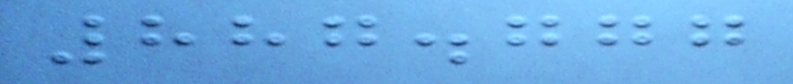887.777
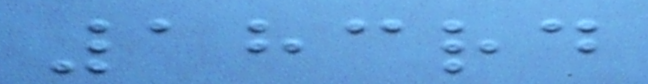183rd
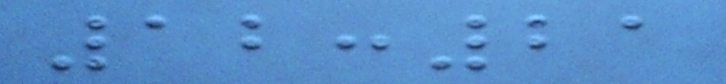12:21
